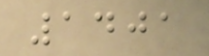1401
